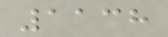1138
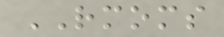RMOMS
